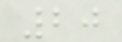20
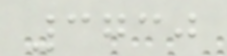3730
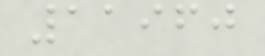11960
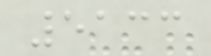5133
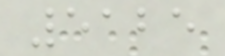5125
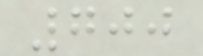700
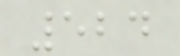524
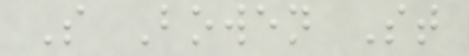S Bowen St
